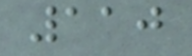110
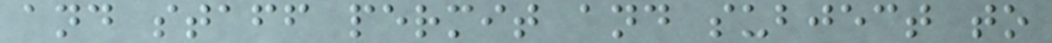and staff permit and subject to
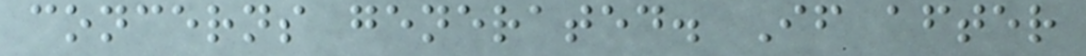concerns generated. If after
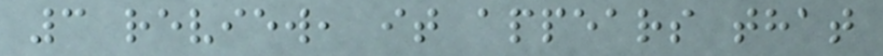3 review, it appears that
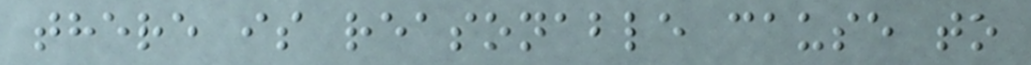there is reasonable cause to
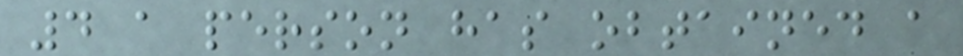4 a person has obtained a
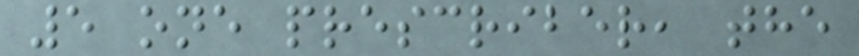5 one prescriber, the
